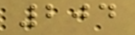204
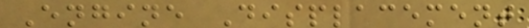Engine Displacement
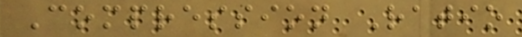Compression Ratio
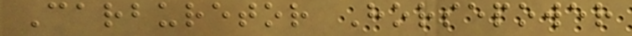Carburetor Horsepower
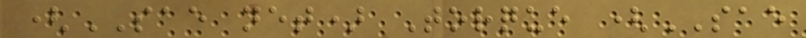(SAE net) Torque (SAE
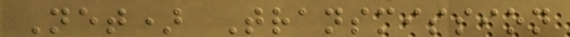Net) Transmission
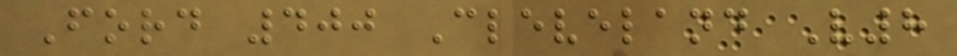Ford 400 Cleveland V8
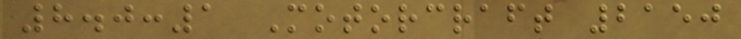8.0:1 Motorcraft 2150
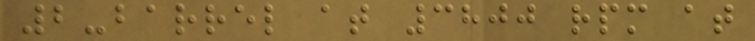2-barrel at 3800 rpm at
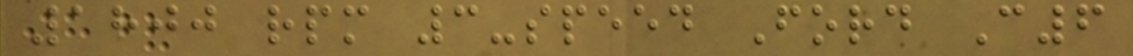1800 rpm 3-speed Ford C6
